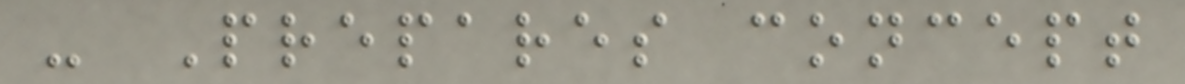- Prepares concept
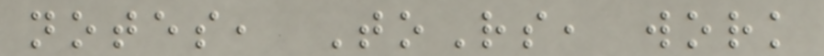notes, ToRs, work
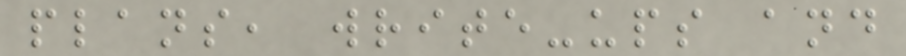plans, write-ups and
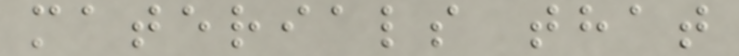materials that
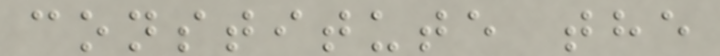constitute the
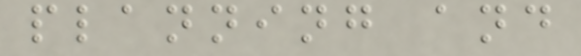planning and
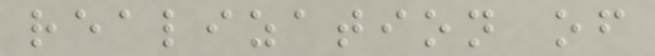realization of
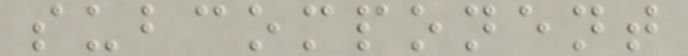subcomponent
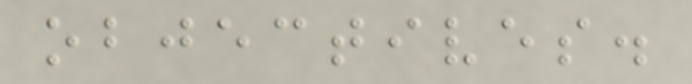objectives.
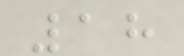18
